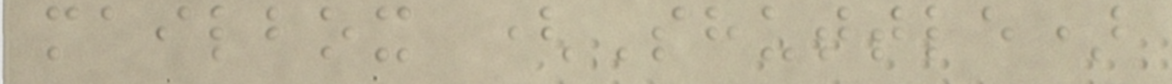mailbox (Shuttle)
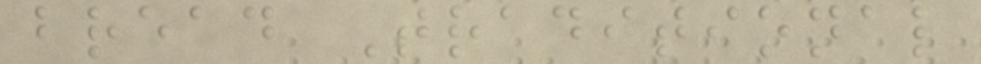bread Traditional
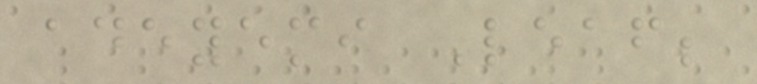adeyemi Leaf;
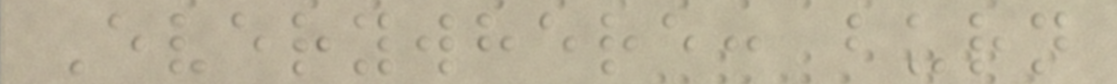Everywhere: burn
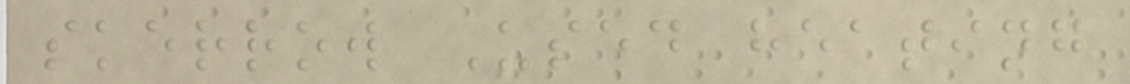skerrow Used heating
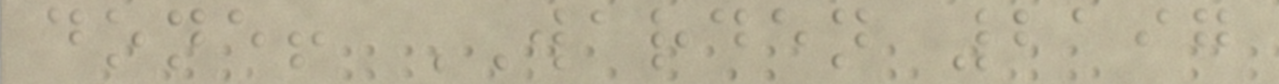done! WARDEN 2197
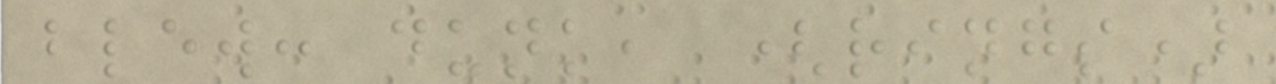blew: dunk, (rings)
